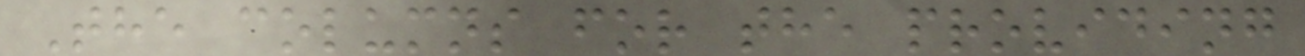The columns for the providing
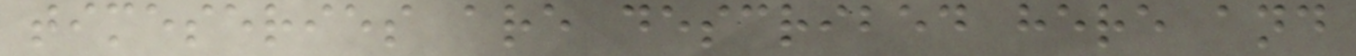timeseries are described here and
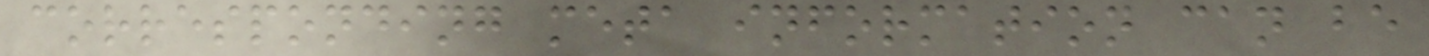corresponding meta information can be
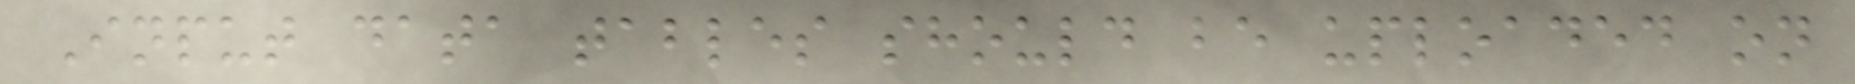Input data tables should be uploaded on
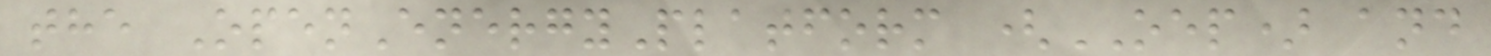the OpenEnergyPlatform (OEP) and
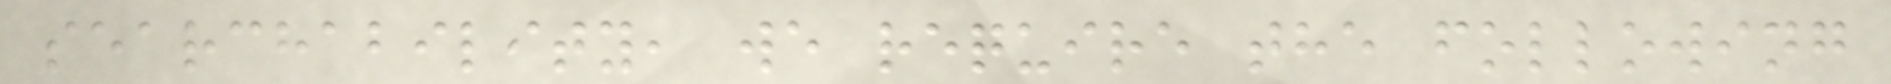searchability, we require the following
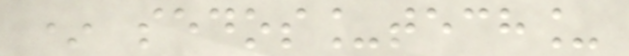* sedos_tech_
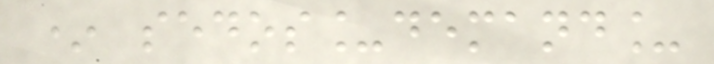* sedos_demand_
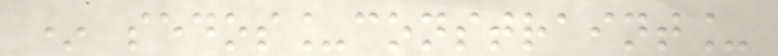* sedos_constraint_
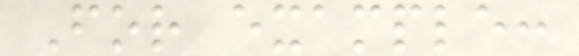For example:
